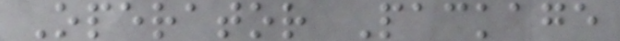Operator Package
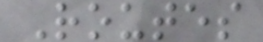Routes
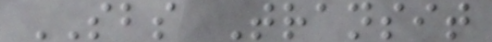SBS Transit
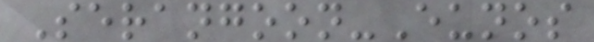Serangoon-Eunos
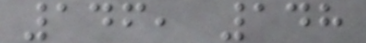146, 148
